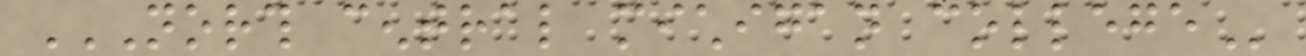NORTH CENTRAL MICHIGAN COLLEGE
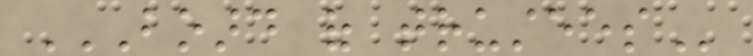BOARD OF TRUSTEES
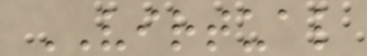VIRTUAL
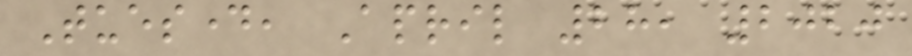Tuesday, April 28, 2020
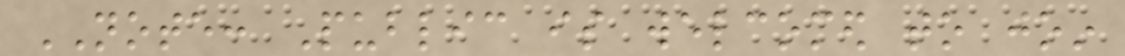NOTE: Public is welcomed to join
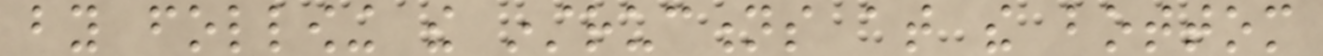by following the instructions at the bottom
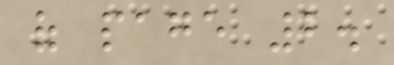of page 2.
